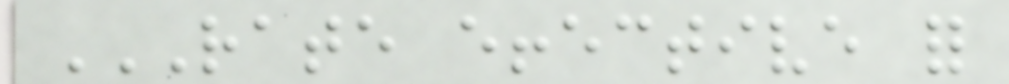RATE EFFECTIVE FOR
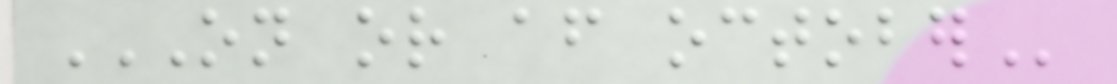ON OR AFTER OCTOBER
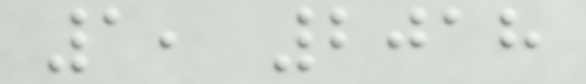1, 2018
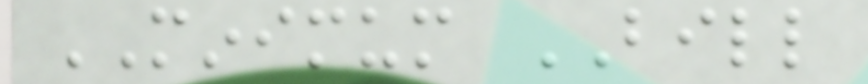MINIMUM BILL
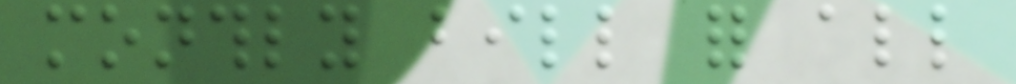monthly bill for all
